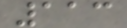113
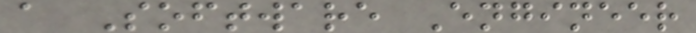a Software Engineer
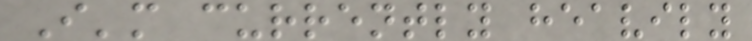I'm currently heavily
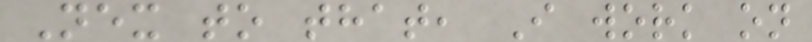Nex to that, I work on
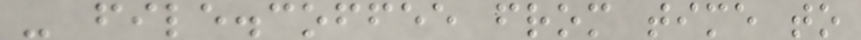- file.coffee from time to
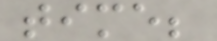time;
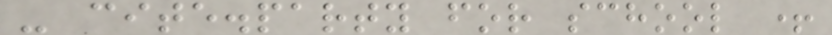- cite.party for school +
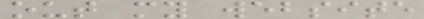out my website
